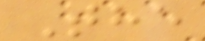The
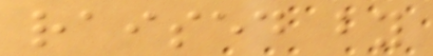raised by
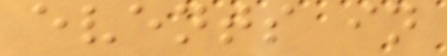events in
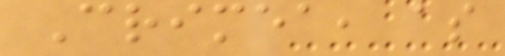Crimea, as
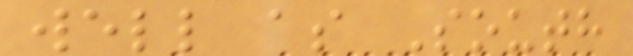well as South
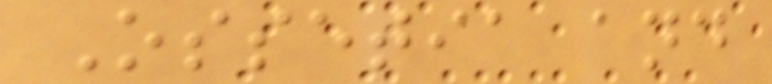Ossetia and
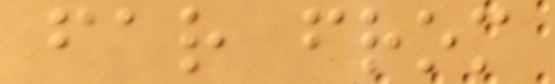far from
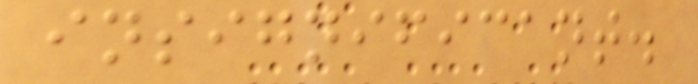insignificant.
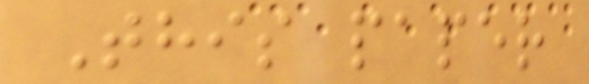This paper
